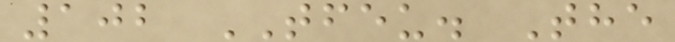102 TFEU. The
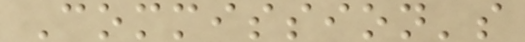Commission's
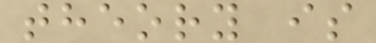theory is
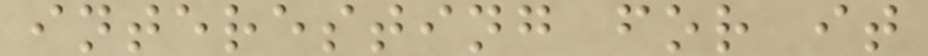interesting for it
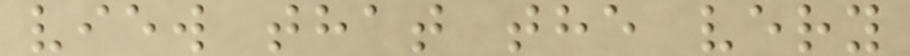view that the very
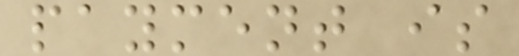payment is
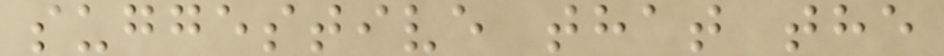suggestive that the
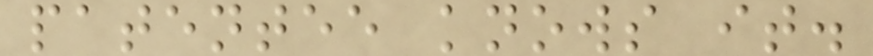patentee knows it.
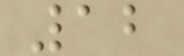12
